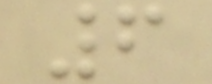6
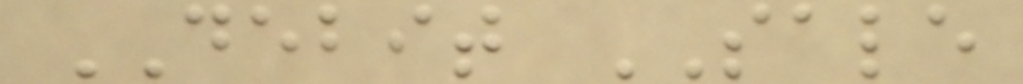DEBIT SALE
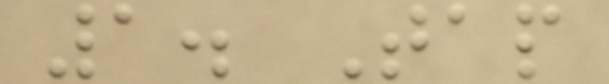1. Tap
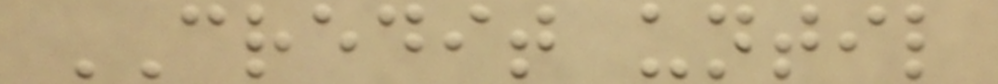CREDIT until
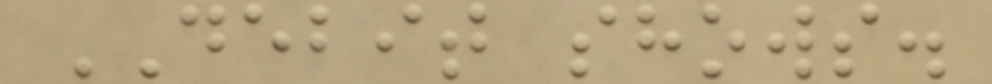DEBIT shows.
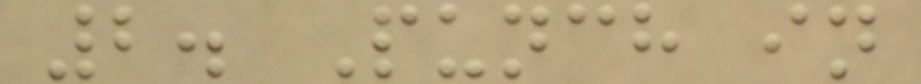2. Punch in
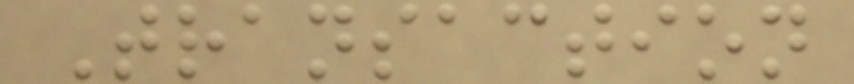Transaction
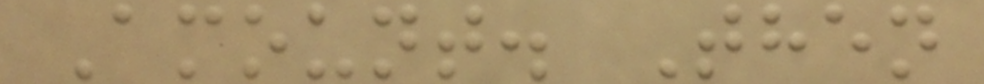Amount. Then
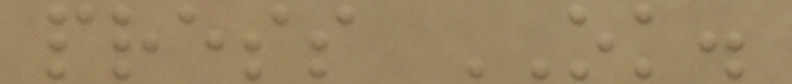press OK.
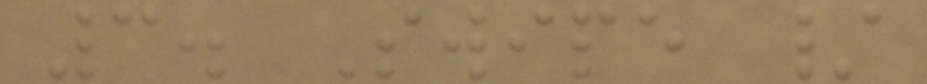3. Swipe /
